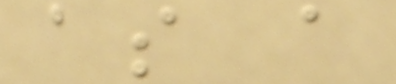as a
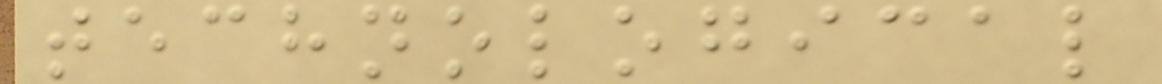technological
